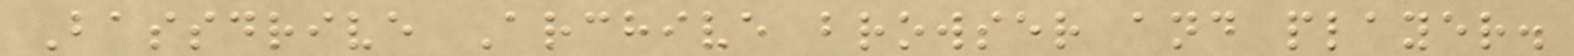Bassdrive Archive browser and player.
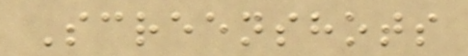Screenshots
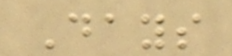Days
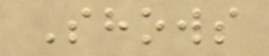Shows
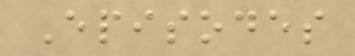Episodes
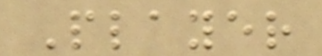Player
